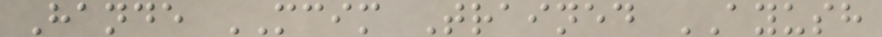Hande MCIM Trained AYUSH
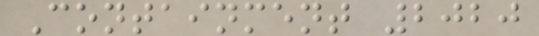Containment 2020
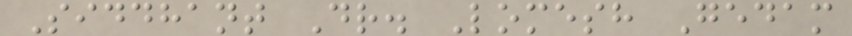Siddhant Dr. Lomesh Gedam
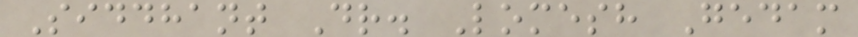Siddhant Dr. Lomesh Gedam
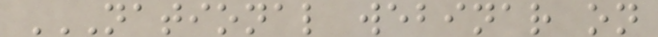NATIONAL WEBINAR ON
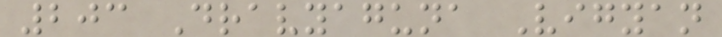203 Dravyaguna Vigyan
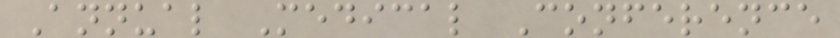Annual Medical Conference
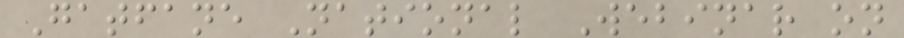Gatfane National Webinar on
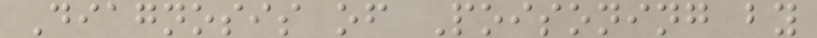Diagnosis of Poisoning by
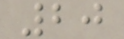20
